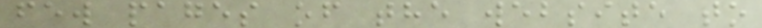few pages of the website to
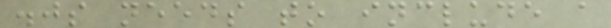.js needs to include a
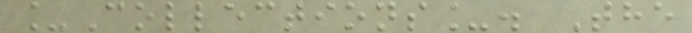_Collections_. The
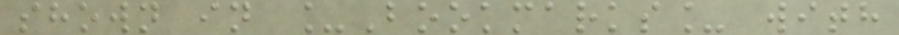shown in _Bookmarks_ with
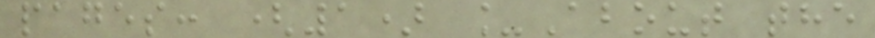pages: (1) _About the
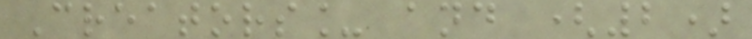Creators_ and (2)
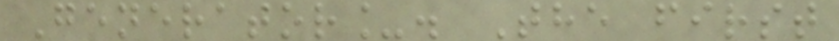Generator_. The first
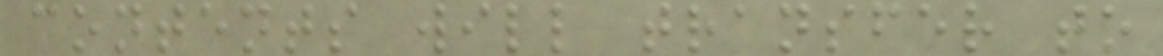contents will transfer to
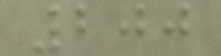200
